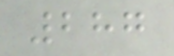287
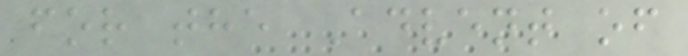for the Advent of
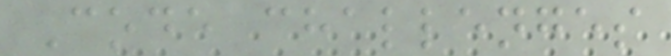Code challenges
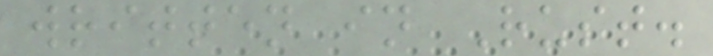written in Rust.
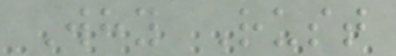Why Rust
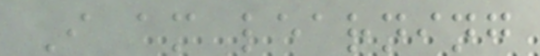I am learning
